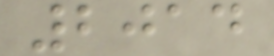2014
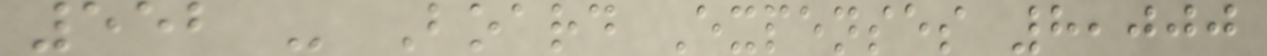552 - Board Expenses 8,000
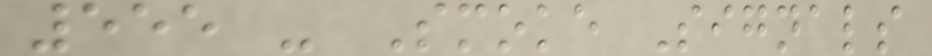555 - Smoke Signals
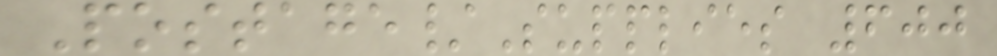Postage/Supplies 600
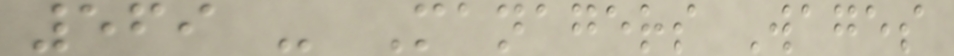569 - Managers Wages
